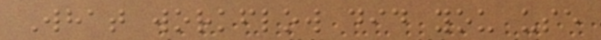What workflow did you use
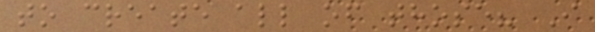to create all of those? I
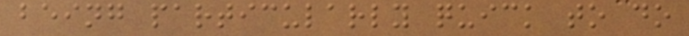being particularly quick to do
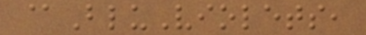@BluViolets,
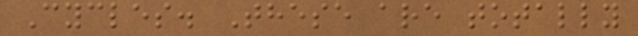Cycles. These are totally
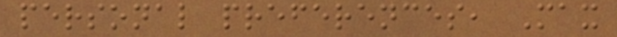personal preferences, Max
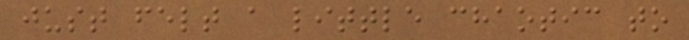just felt a little chaotic to
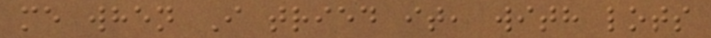me when I tried it, with lots
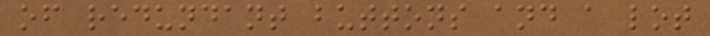of redundant buttons and a lot
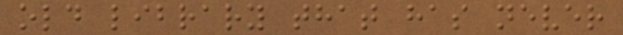old library that has never
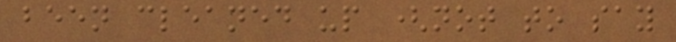been cleaned up (not to say
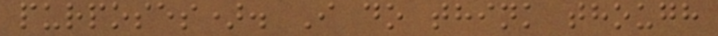purposes). I do think though
